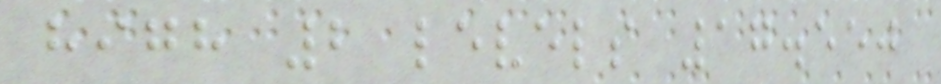high 2 levels 17.550
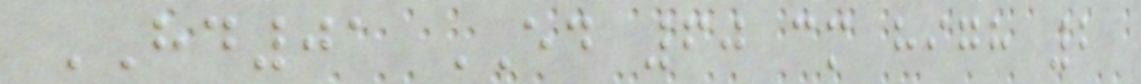HD01 ED 60 cm high 2
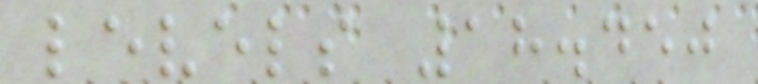levels 18.450
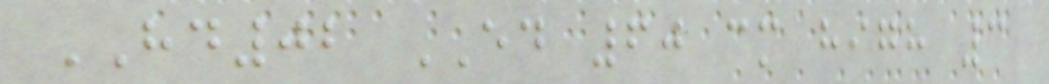HD02 ED 60 cm high 3
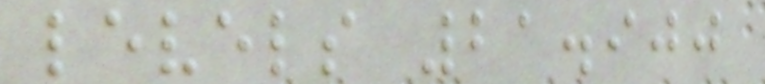levels 21.900
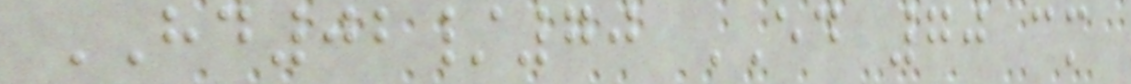HD02/70 ED 70 cm
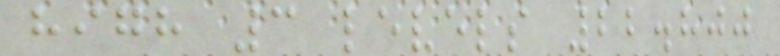high 3 levels 22.800
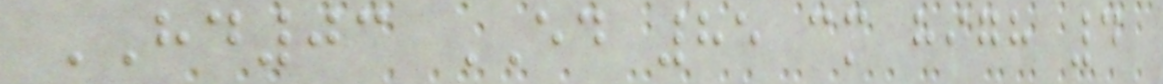HD03 ED 85 cm high 4
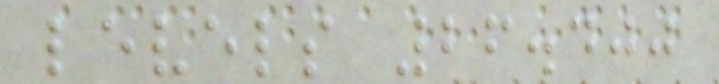levels 26.400
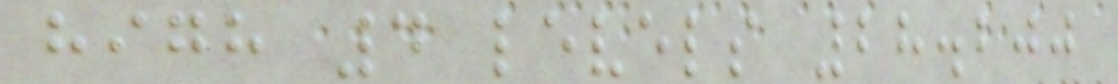high 4 levels 28.200
